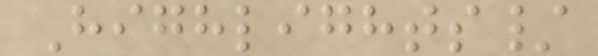Highlights/
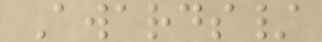Awards/
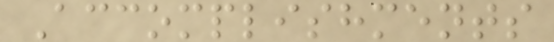Accomplishments
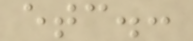etc.:
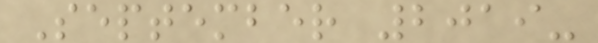September 2019-
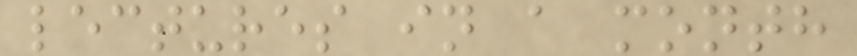lectures in a month
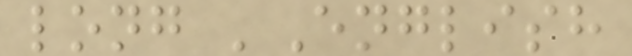long 'English
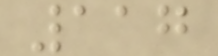117
